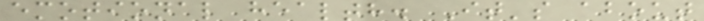emotional health. It's about
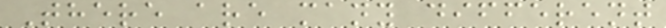There are many different
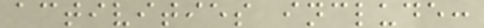activities include:
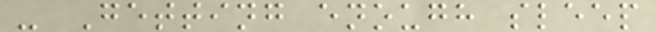- Getting enough sleep
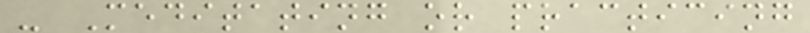- Meditating or practicing
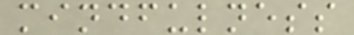mindfulness
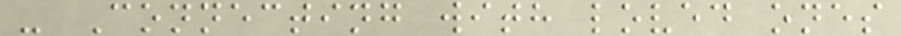- Connecting with loved ones
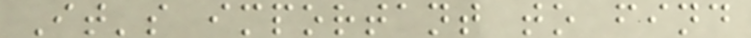It's important to find
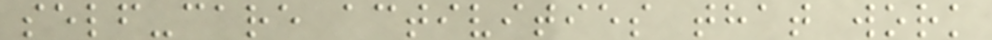self-care activities that work
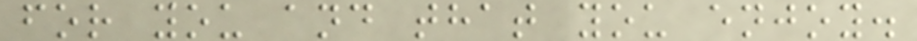for you and that you enjoy.
